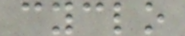cyclo
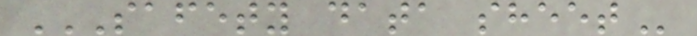SAFETY DATA SHEET
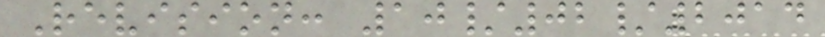Revision: 10/02/2014
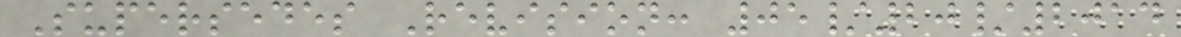Supersedes Revision: 05/20/2014
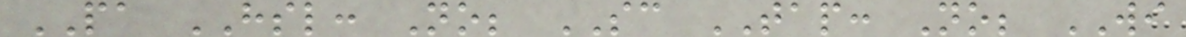PA HSL: No; SC TAP: No; WI
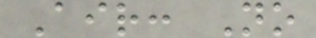Air: No
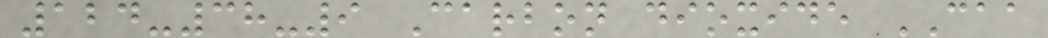124-38-9 Carbon dioxide CAA
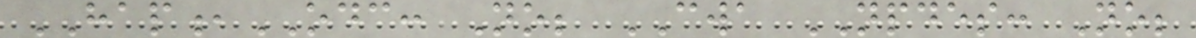HAP,ODC: No; CWA NPDES: No;
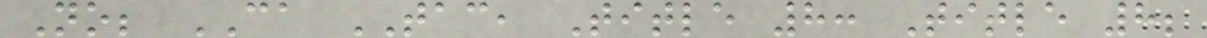No; CA TAC, Title 8: Title 8;
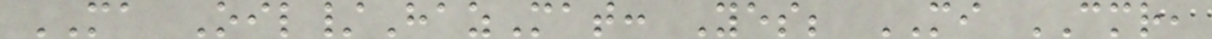MA Oil/HazMat: Yes; MI CMR,
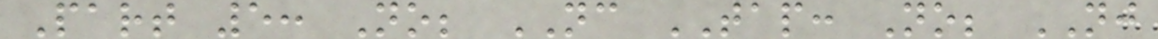Part 5: No; NC TAP: No; NJ
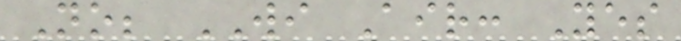No; WI Air: Yes
